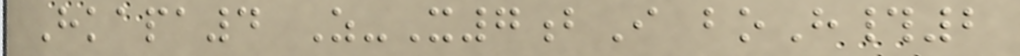Hkapa4 Z-X7bI boH#2
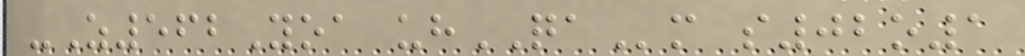-Z562Yoa uhQAm s02o1
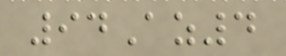94Az4
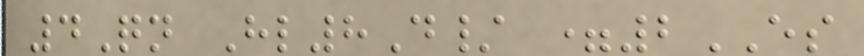4Qn Hl8D/ =2ES
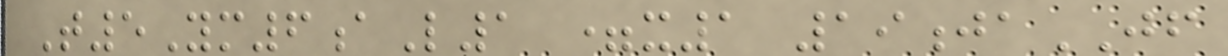T5Ym6aL1 =x1 19jaJF
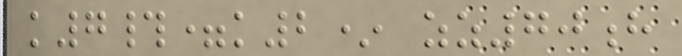k7#=k2* zz70h
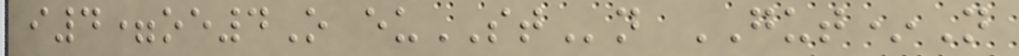i4=oe4O euSTn GUT*N
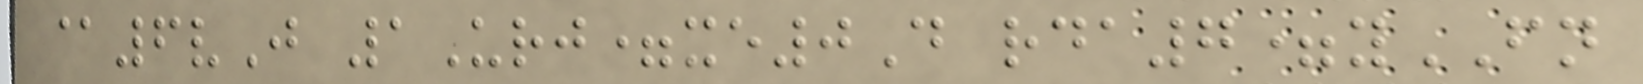@6vJ 1Urj=xe0D rda7=yFN
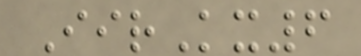IirKx6
